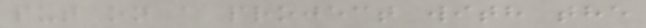put on a project with the
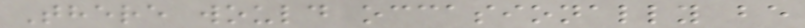There would occasionally be
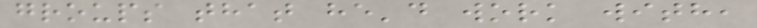groups that he'd work with,
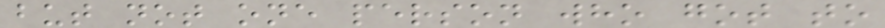but not one person who got to
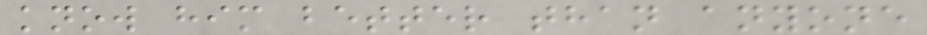know him better than anyone
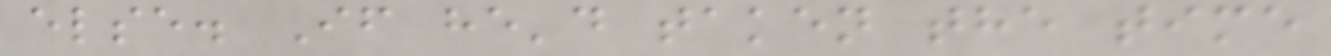else. If he'd taken the time
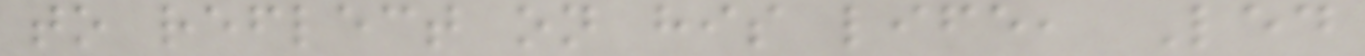to reflect on his life, Led
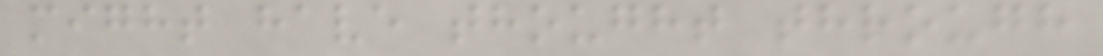might have thought through
